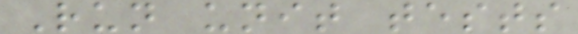Run unit tests
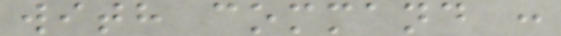with command :
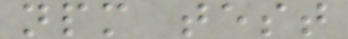npm test
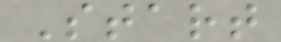Start
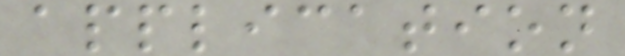application
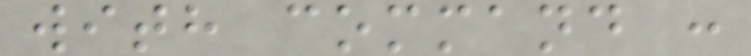with command :
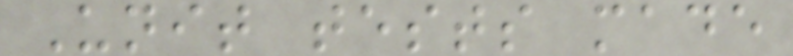Unit tests made
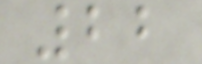22
